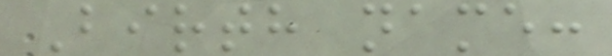Birth name:
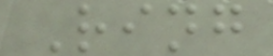Ring
